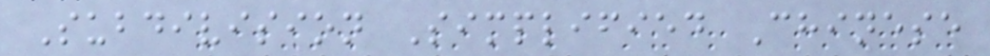Subdivision Simplified Chinese
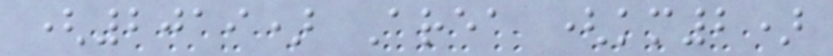(2019) Area (km2)
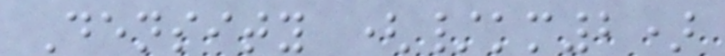Density (/km2)
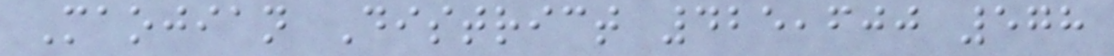Maojian District 425,600 578
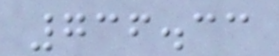736.33
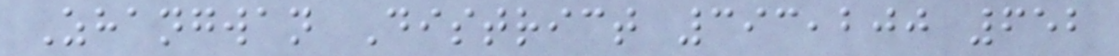Zhangwan District 393,200 652
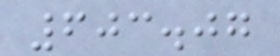603.07
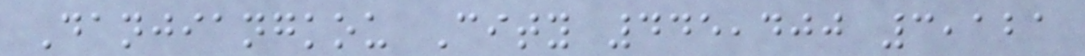Danjiangkou City 445,400 3,121
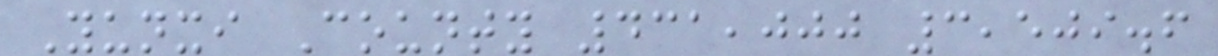Yunxi County 431,000 3,509.6
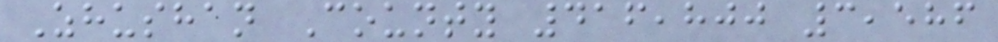Zhushan County 416,800 3,586
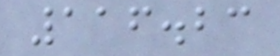116.23
